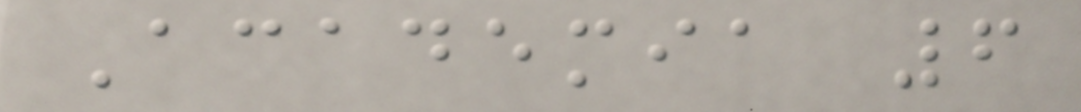Academia 6
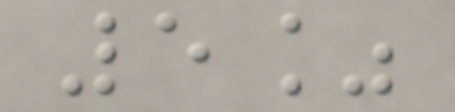5%
